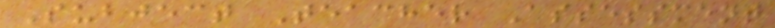Subject Teacher Assessment
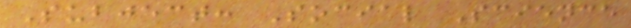Subject: Social Science
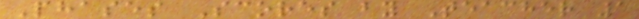Phases Scores by Teacher 1
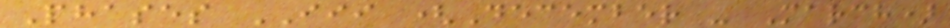Phases III (December - March)
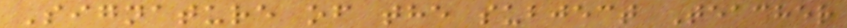Signature of the subject Teacher
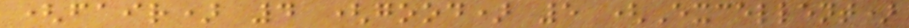(fair) 4 (good) 5 (Excellent)
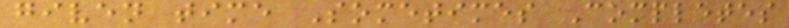given time Sometimes Completes
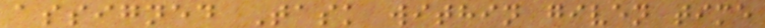assigned Task within given time
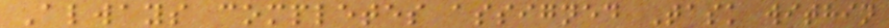Always completes assigned Task within
